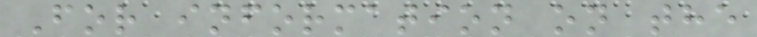For information on the
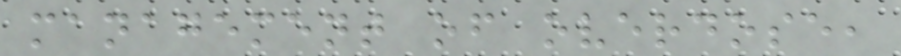management of overdose,
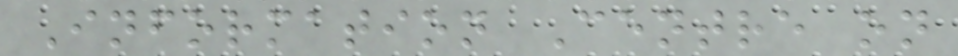Information Centre on
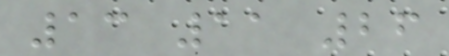13 11 26
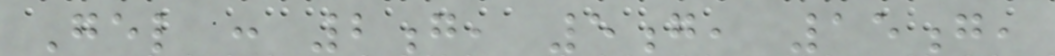Gel : 2g, 5g, 15g,
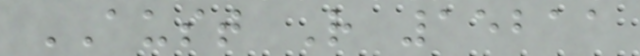AUST R 15211
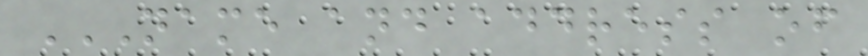NAME AND ADDRESS OF
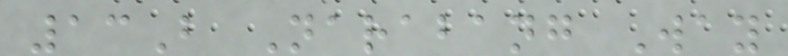13B Narabang Way
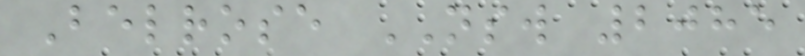Belrose NSW 2085
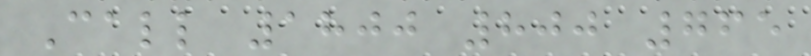Call 1800 800 765
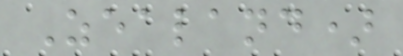Zealand)
